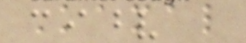Kamal
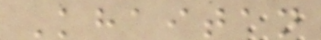Khaitan
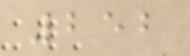252
